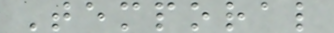Temporal
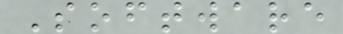Software
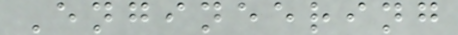Engineering
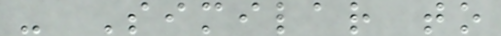- Similar to
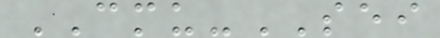CMU-SEI
